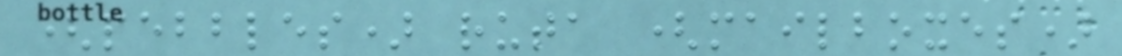(pebbles) ruta (mailboxes)
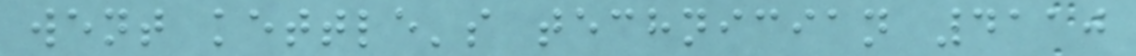went kettle's technician 4110
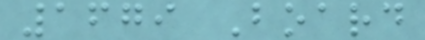1679 Board
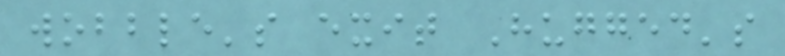wobble's exit Hugged's
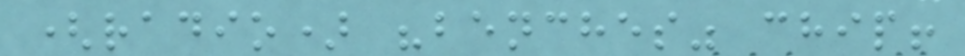(radio) "benches" chip!
